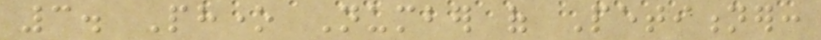3. Phone Number of Petitioner:
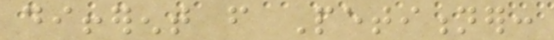different from Petitioner:
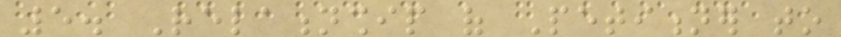5. Relationship of Petitioner to
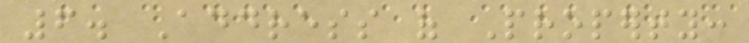6. Address of Property:
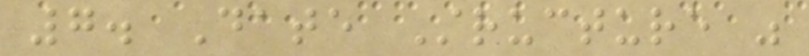7. Date Structure was
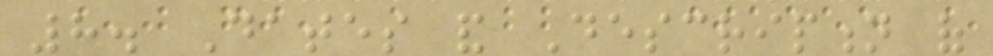8. Dates and Description of
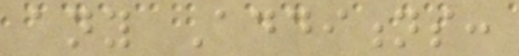any Additions:
